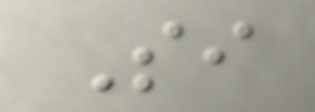Si
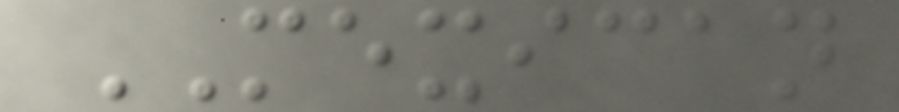MEXICAN
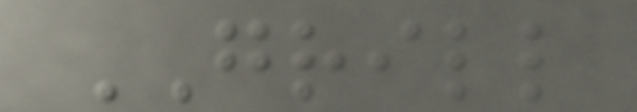GRILL
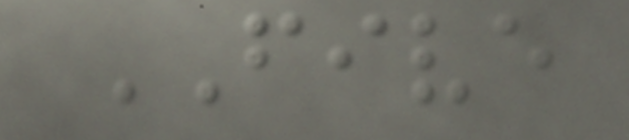FIVE
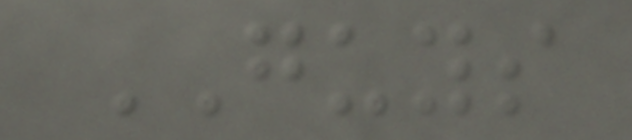GUYS
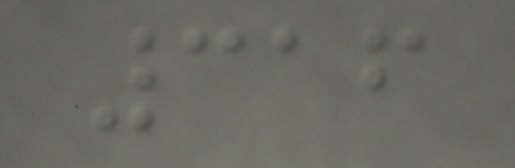316
